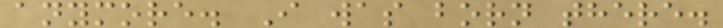anymore. I was born there.
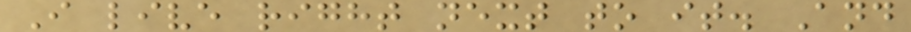I live right next to it. And
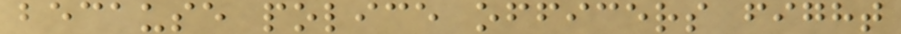because police officers fight
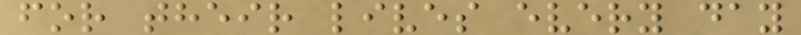for their lives every day
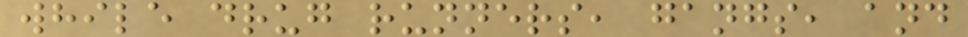while drug runners, gangs, and
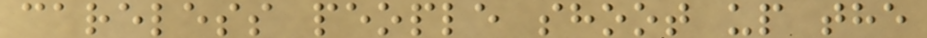careless people shoot up the
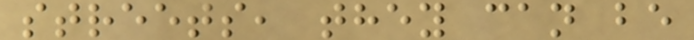streets, they can be
